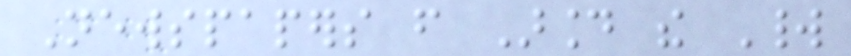Newspapers from Around the World
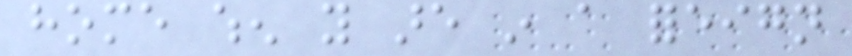home when you are in a foreign
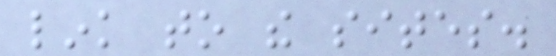link to the sites.
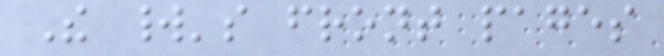The world's front pages
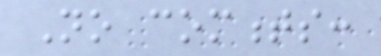No comments:
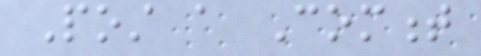Post a Comment
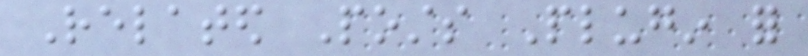Related Posts Plugin for
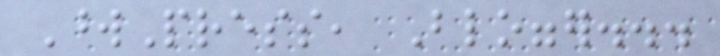WordPress, Blogger...
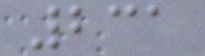231
